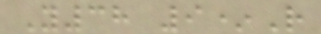Y38 9*R
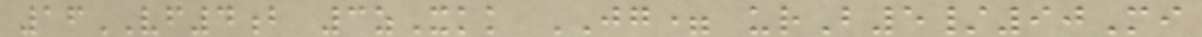16VF4b 3zXkk JG= urB5/90Mi
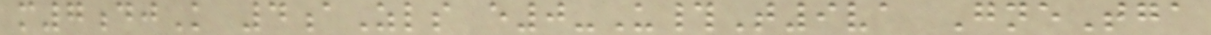m7djK 4aZls e0-U#T9va GneTga
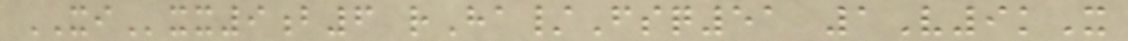XIxx9b6 rHa/Fsq51 1V9kX
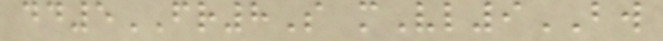dd5FR8S mVl9BW
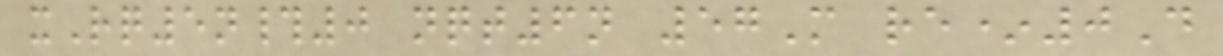xRq5n#0 nqt6n 57M re*0D
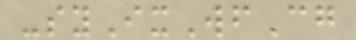-syIxWfCg
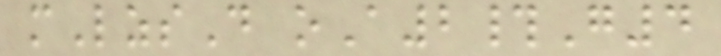mLzsD oA2#G4
